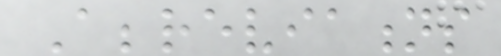Abbreviations
